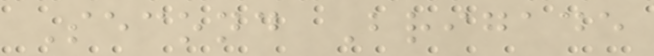Second Brigade
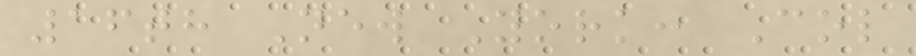16th New York: Col
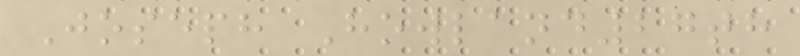Joseph Howland27th
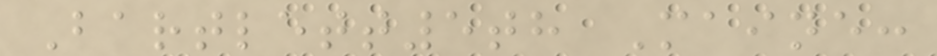Bartlett5th Maine:
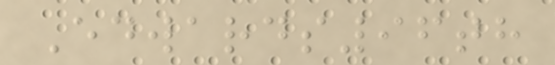Edwards96th
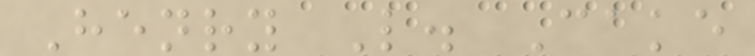Henry L. Cake
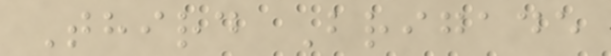Third Brigade
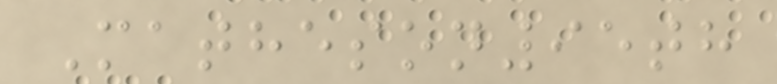Matheson95th
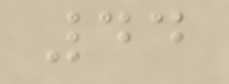44
